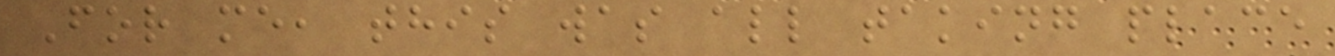For me, this was all taking place
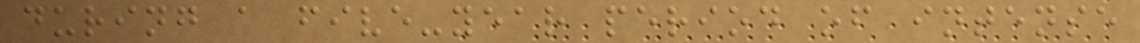during a five-year period of intense
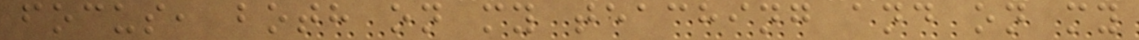focus, both on my teaching and on my
